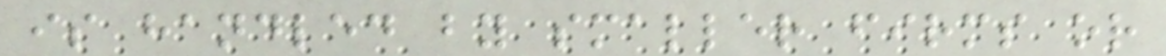is handled by smaller firms or
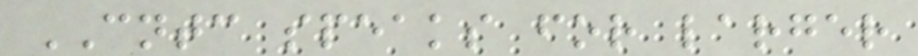CNTC speaks for larger
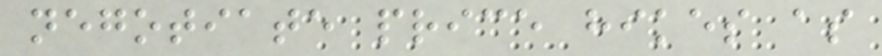negotiate price hikes as
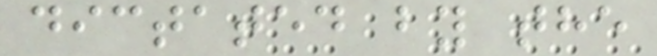dictated by the
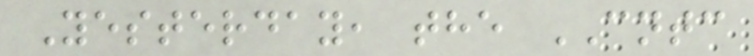Yesterday, the CNTC
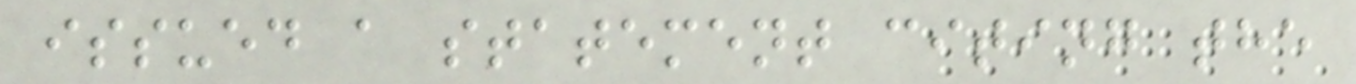issued a statement citing the
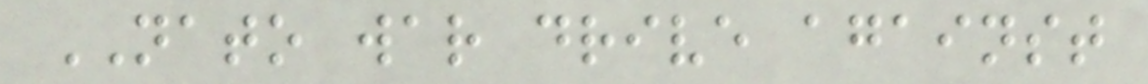NATO war drive against
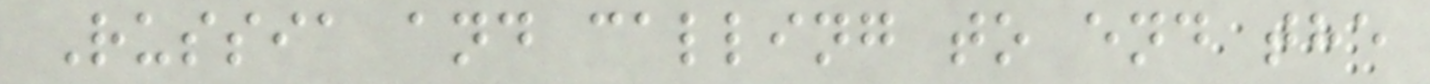Russia and calling to end the
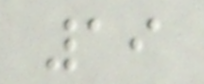19
